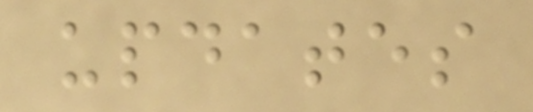updates
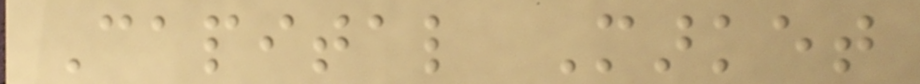Capital Market
